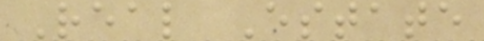Real Estate
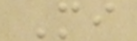Mi
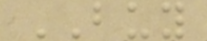BUY
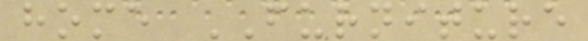home FURNITURE
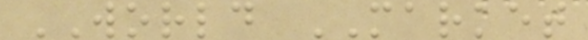WORLD MARKET
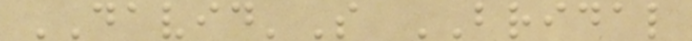DAVID'S BRIDAL
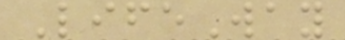LifeWay
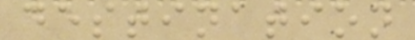destination
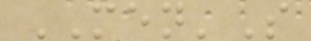MEN'S
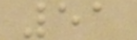51
